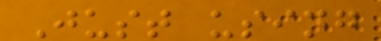Just using
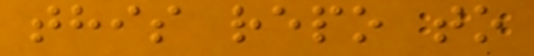this repo to
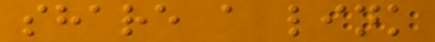share a link
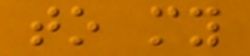to my
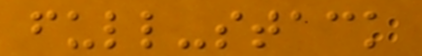full-stack
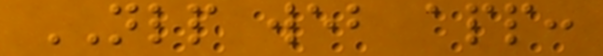NLP web app:
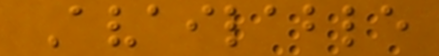Available
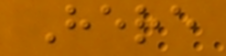Here
